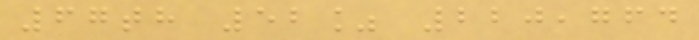67th 52% 220,764
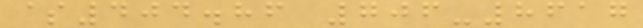$404.86 706-8617
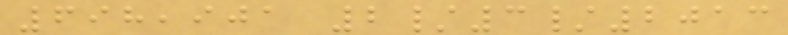698,901 2/3/2013
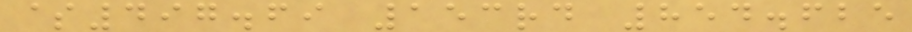$497.69 153rd 854.625
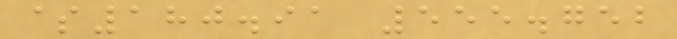$180.91 555.752
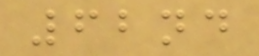62nd
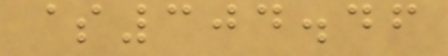$304.46
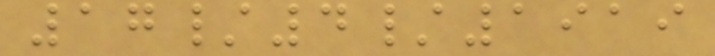17/4/1919
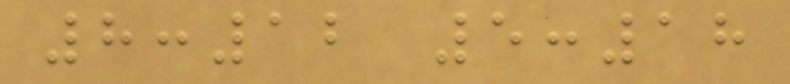8:12 5:18
